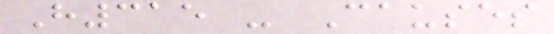H315 - Causes
